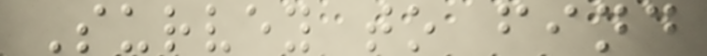Survey to find
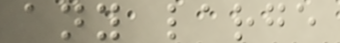any large
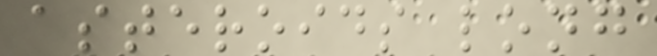asteroids long
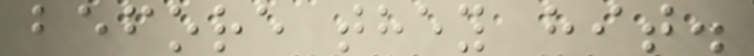before they hit.
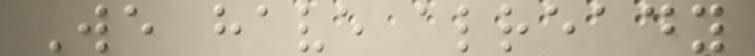We have already
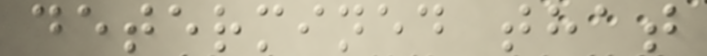determined that
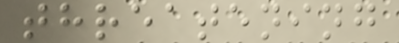threatening
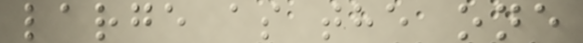large as the one
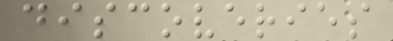discoveries
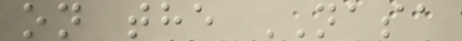on the NASA
